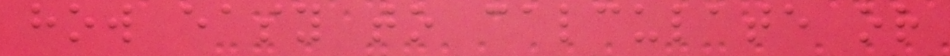how easy to calculate or
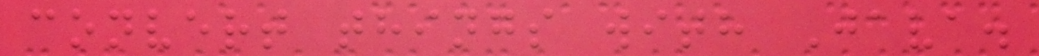convert things with Java.
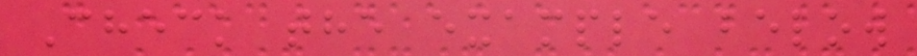Check the example below
